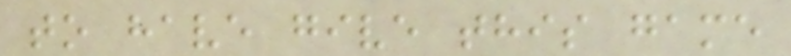to have give this game
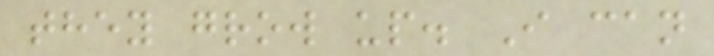they grow up. I can
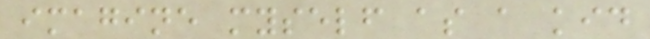imagine myself as a kid
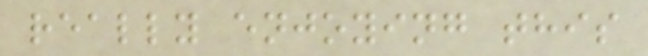really enjoying this
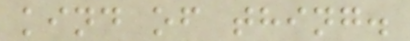kind of thing.
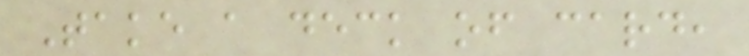Take a deck of card,
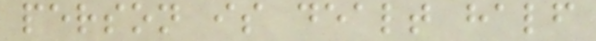person is dealt half
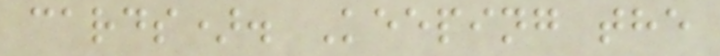cards). Keeping the
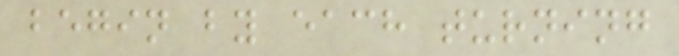begin by each turning
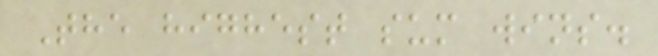The highest sum wins.
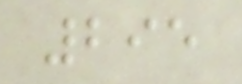295
